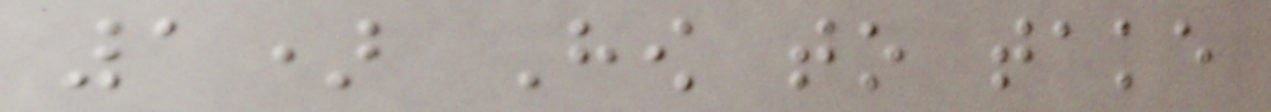1) How to take
